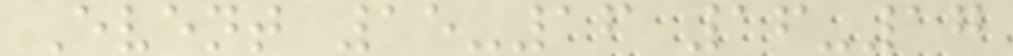Event 15-16 16-17
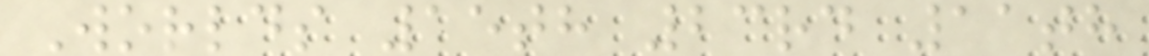Worlds 15th 23rd 11th
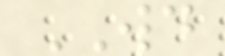WD
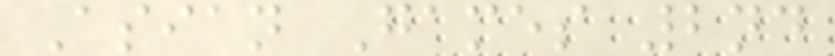Asian Games 2nd
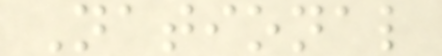National
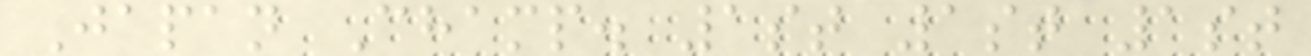Japan Champ. 1st 1st 1st
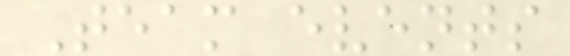Team events
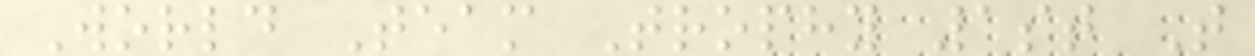World Team Trophy 1st T
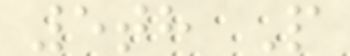5th P
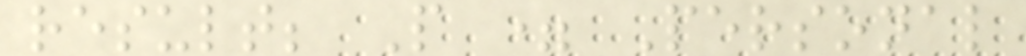result; P = Personal
